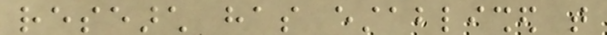research has established that
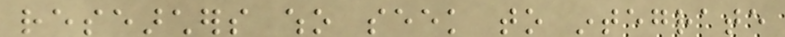researchers who seek to integrate
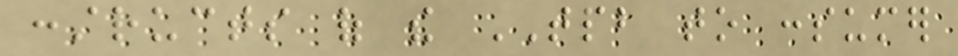constructs of the TPB to consumer
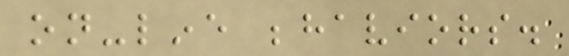on-line behaviors.
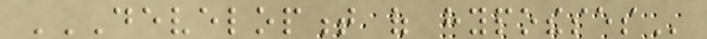DEVELOPMENT OF HYPOTHESES
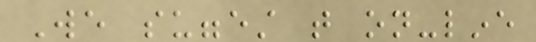We suggest that on-line
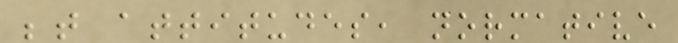between attitudes, normative
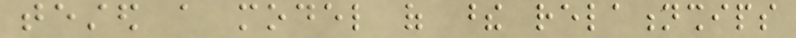tested a model of these relationships
